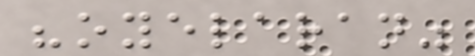"oyelaran"
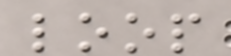loop
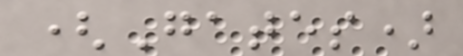(Gates)
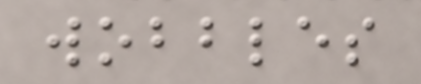wobbles
